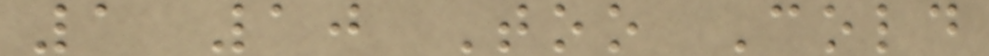1 10 Too Cold
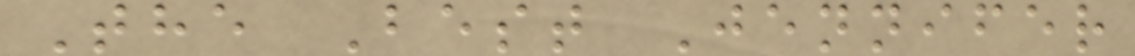The Best Jennifer
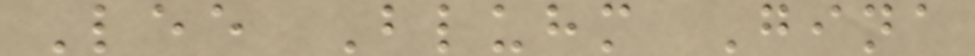Lee Bluhm Gina
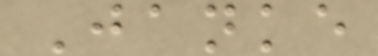Janke
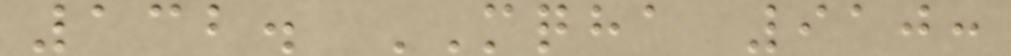132. MQHA 910:
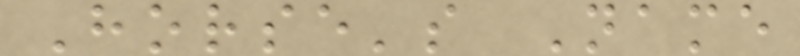Horse's Name
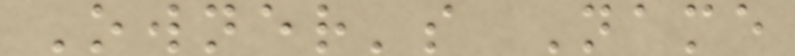Owner's Name
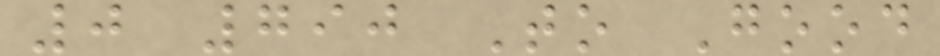0 790 To Good
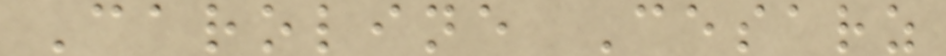Caroline Cesarz
